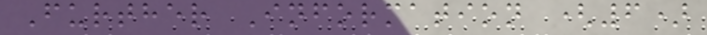Further Information (6)
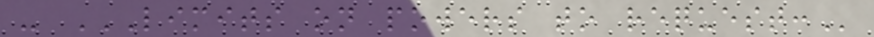- LIMITS ON POWERS TO REQUEST:
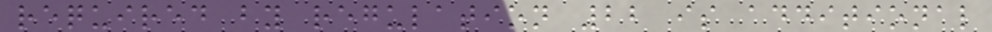required by regulation 22 is additional
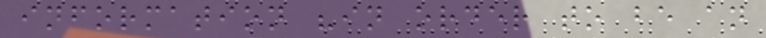information "in order to be an
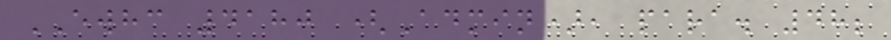EWHC 4180 (Admin), para. 48;
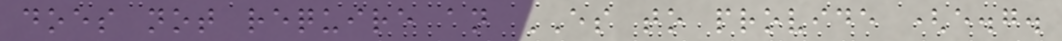does not require an ES to provide (e.g.
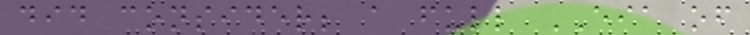did consider; a full EIA of
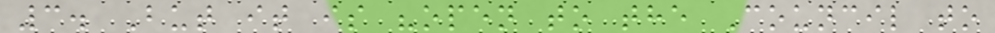3. But it is "open to the Council to
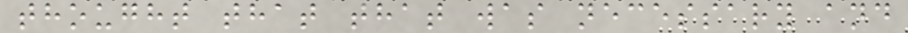thought that that was necessary and
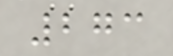273
